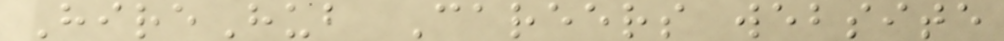HireHub Careers website
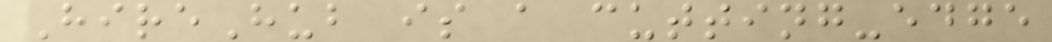HireHub is a cutting-edge
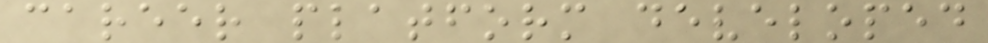career platform developed
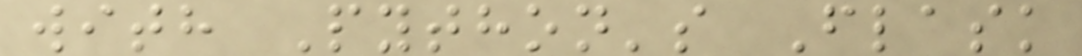with Python's Flask
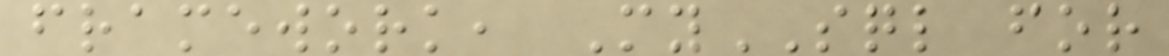framework, MySQL for
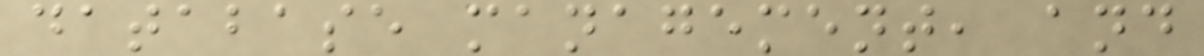database management, and
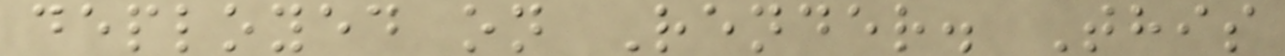deployed on Render. This
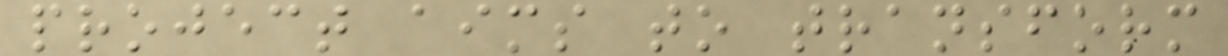project aims to transform
